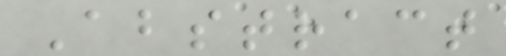Abstract
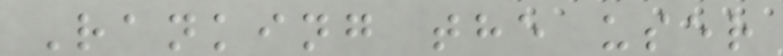Ranking the user
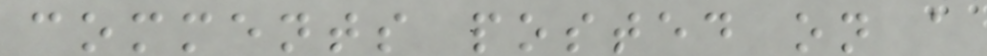comments posted on a
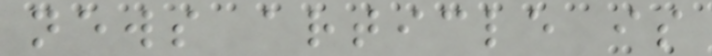news article is
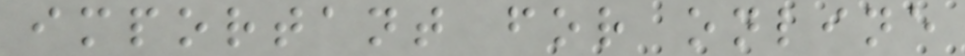important for online
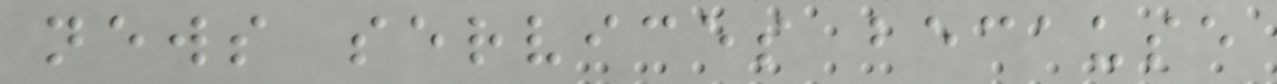news services because
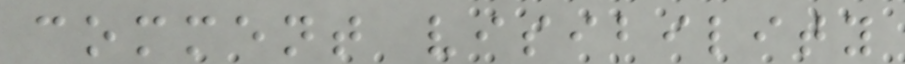comment visibility
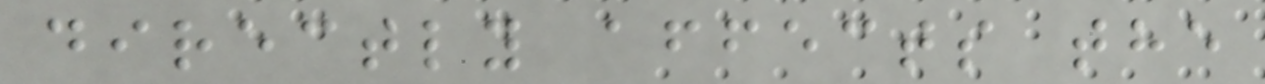directly affects the
